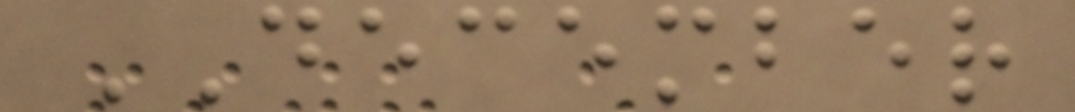DECEMBER
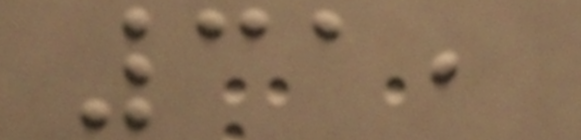31,
